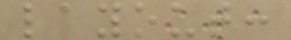layout:
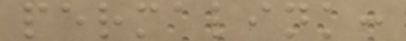permalink:
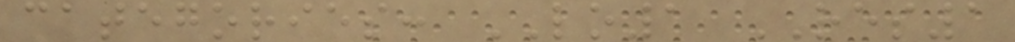categories: LO1 RES1
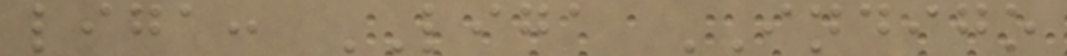liga: LIGA INDIGO
